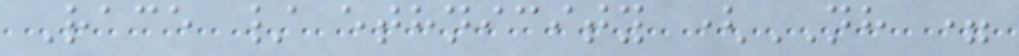Race / ethnicity (NH =
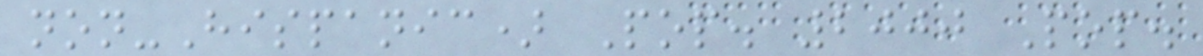non-Hispanic) Pop. 2000 Pop.
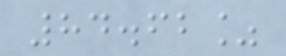84.62%
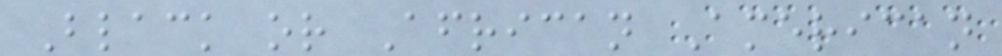Black or African American
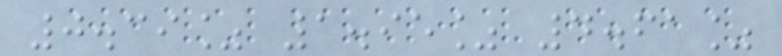0.39% 1.95% 4.61%
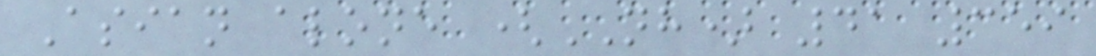Asian alone (NH) 41 359
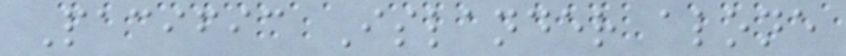Pacific Islander alone
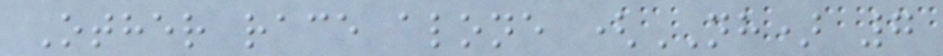Other race alone (NH) 7
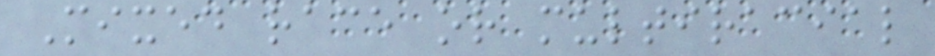Mixed race or multiracial
